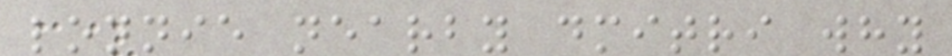lonnie nearby dmitri why
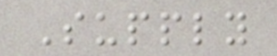Supply
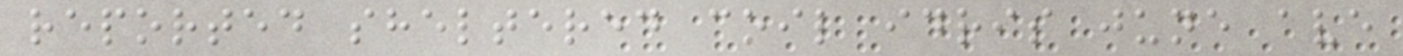reported sheltered coil idris june ave
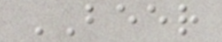BEER
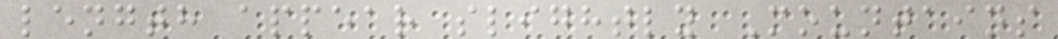length appear slightly Mountains
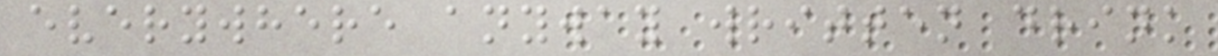everywhere anyway written drink
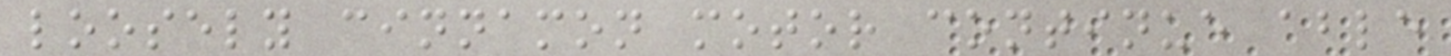loosely cinnamon motor continue able
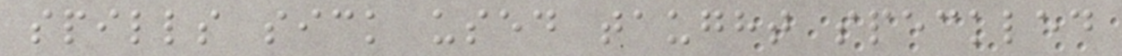spills sick used taught speckled
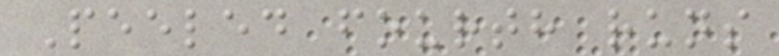Peeled fourth runs
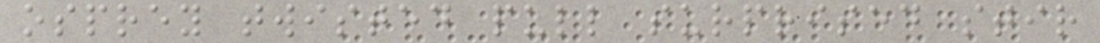osprey twisted pull surprised stir
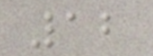12
